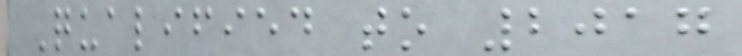Qualified to 2017
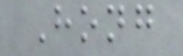Hong
